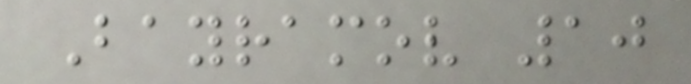Bayramov 10
